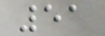51
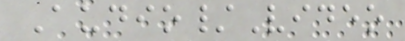Audio/Video
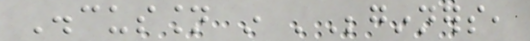Discussion in 'Beginners,
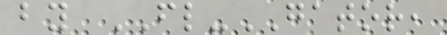by FL-GATOR,
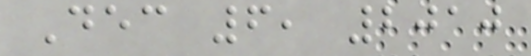Dec 6, 2010
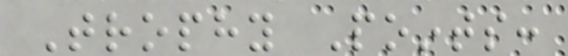Trophy Points:
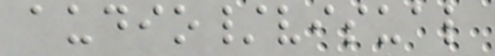audio/visual
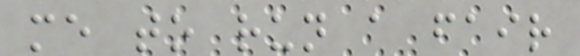me to run a fair
